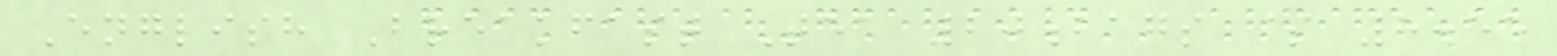English Breakfast Tea 20bags $ 8.55
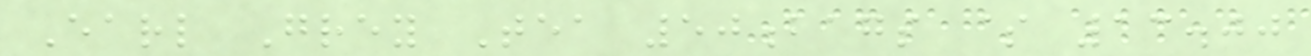Earl Grey Tea 50bags $ 13.00
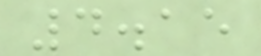4.15
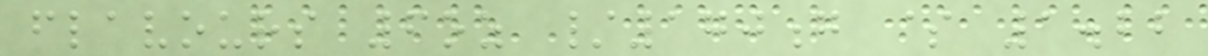flavours 6oz /170g $ 1.22
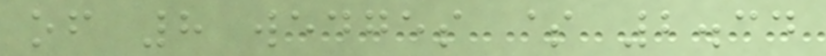of 8 wedges $ 2.34
